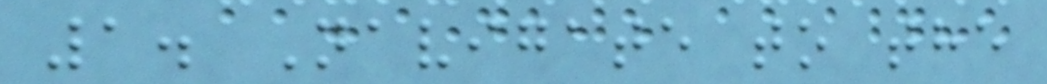1. Navigate to the
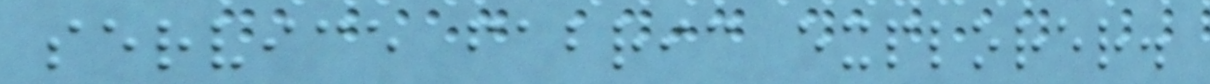service fabric explorer.
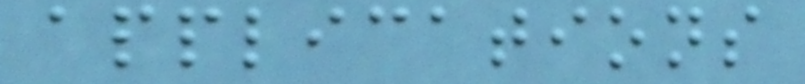applications
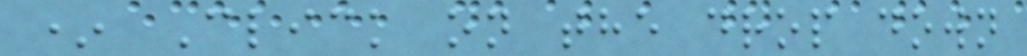* Click on the drop down
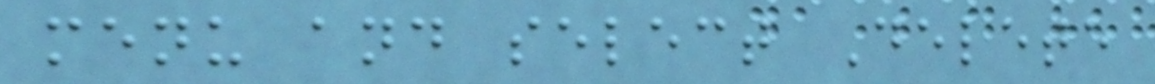menu and select Delete
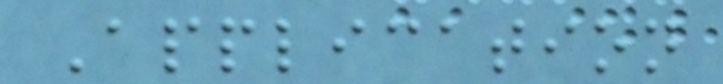Application
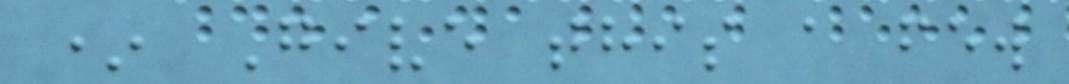* Give this a few
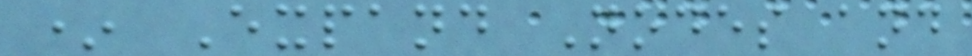* Expand Nodes and
